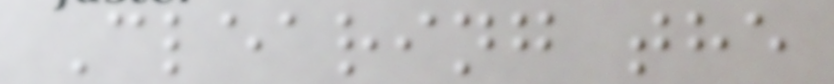Clearing the
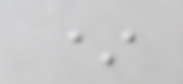*
